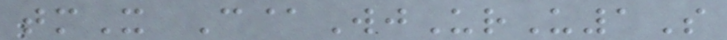tmX C@WjUrU1S
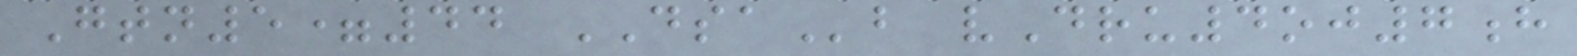Gtn5=44 DSAb vDru4oj7h
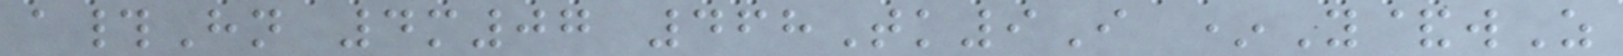a#Hn 4m07 468Tk9I *Y&wZ
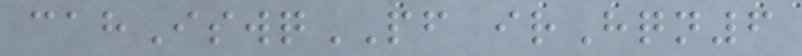cahIswqPF irHqn6
